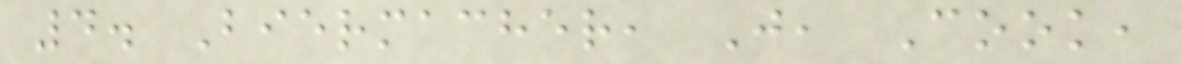4. Biermacher, J, Cook,
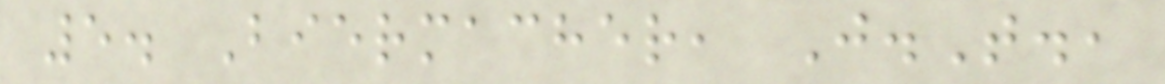5. Biermacher, J.T.,
